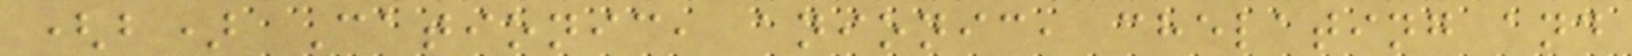(b) Cationic, anionic, chelating and
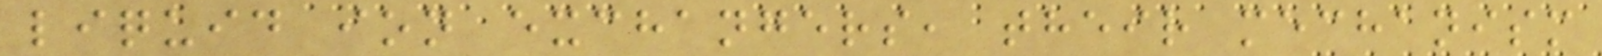liquid ion exchangers, their mechanism
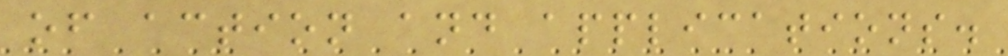of action and applications.
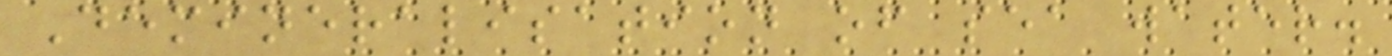Demineralisation of sea water.
